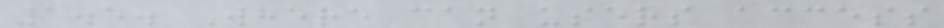1.5. Where can users access
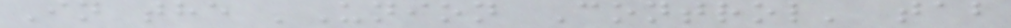In the 'Union Control' tab
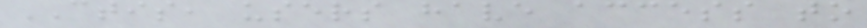CTIS, users have access to
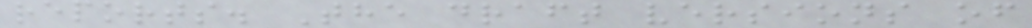reports. The draft versions of
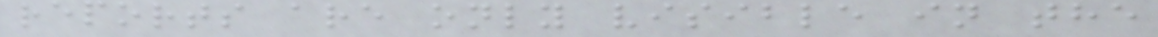reports are only visible in the
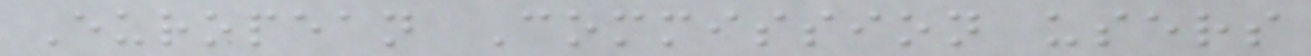European Commission users
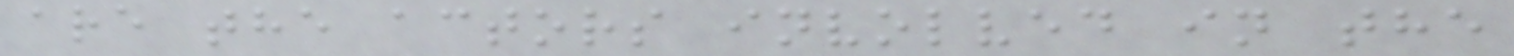are the actors involved in the
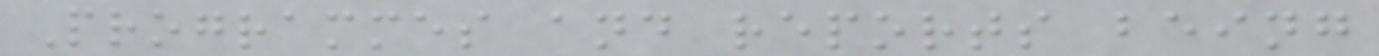Programmes and reports being
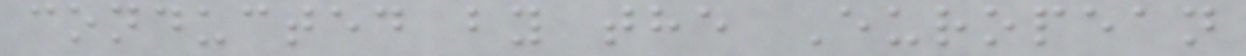conducted by the European
